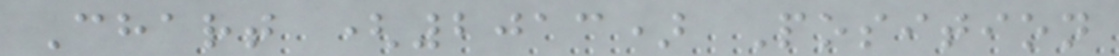Chart (2013) Position
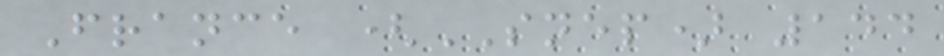France (SNEP) 144
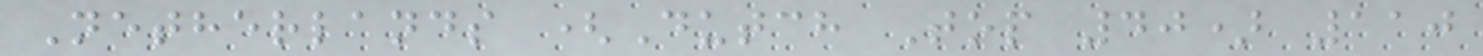Netherlands (Dutch Top 40) 110
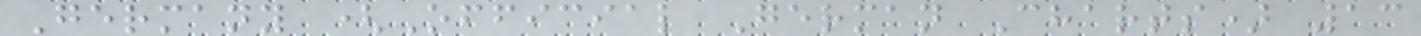Germany (Official German Charts) 13
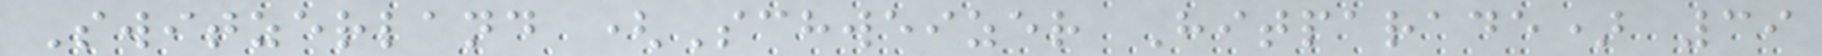Switzerland (Schweizer Hitparade) 39
